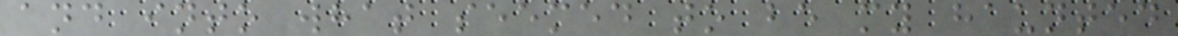and into what seemed to be my haunted
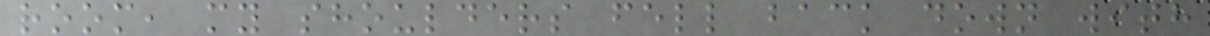room, my shoulders fell back down with
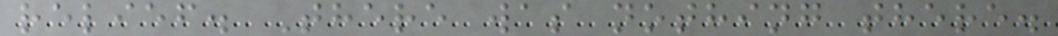relief. There was nothing there.
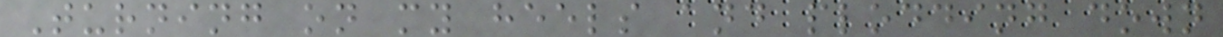Turning on my heels and plodding down
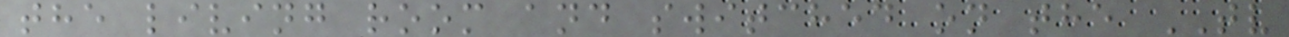the living room and switched on the TV
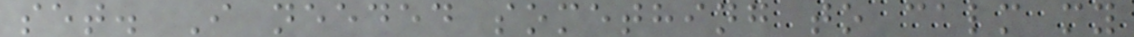set. I needed something to calm my
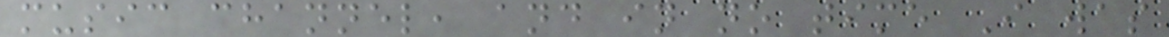music channel, and in no time I was
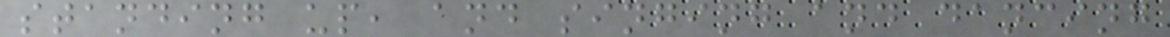standing up, and singing and dancing
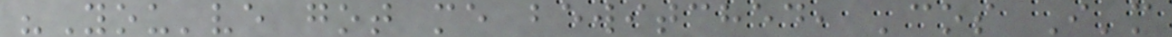"You've got me bewitched, 'cos I'm
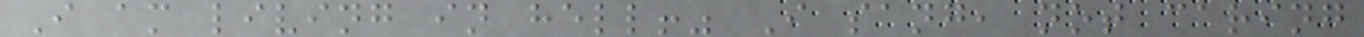I am living in hell!" I sang, not caring
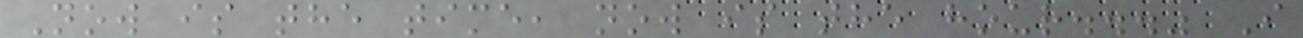Now is the time, now is the hour..." I
